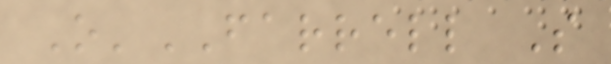O'FARRELL S
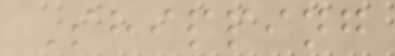Shipping
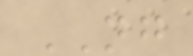NG
